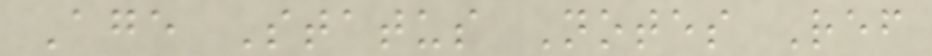Age Status Notes Ref
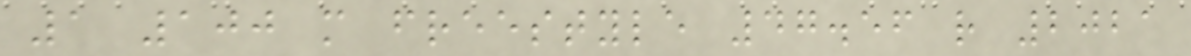1 100 m freestyle 47.56 r 2021
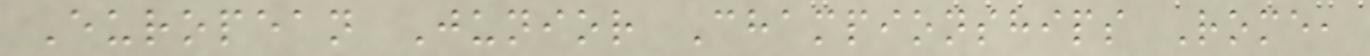European Junior Championships Rome,
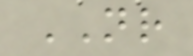NR
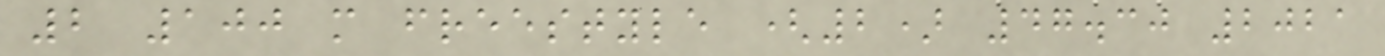2 100 m freestyle (2) 47.30 2021
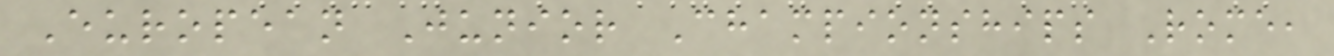European Junior Championships Rome,
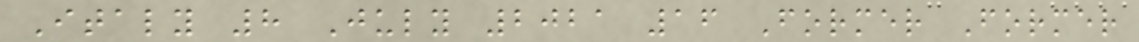Italy 8 July 2021 16 Former Former
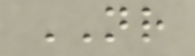NR
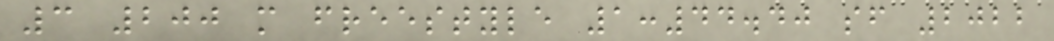3 200 m freestyle 1:44.40 sf 2022
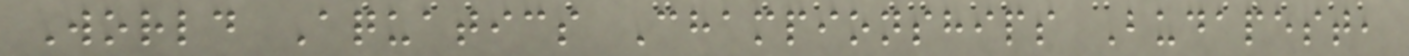World Aquatics Championships Budapest,
